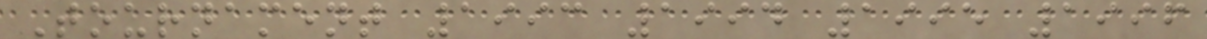Tournament 1993 1994 1995 1996
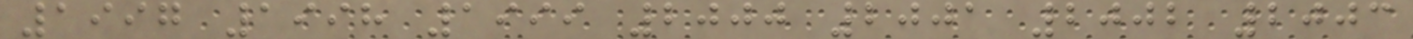1997 1998 1999 2000 2001 2002 2003
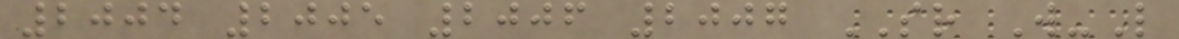2004 2005 2006 2007 SR W-L
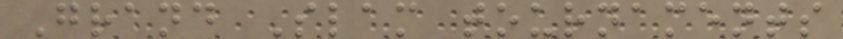Grand Slam tournaments
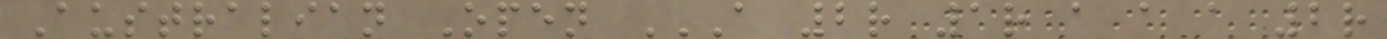Australian Open A 2R 1R A A A 2R
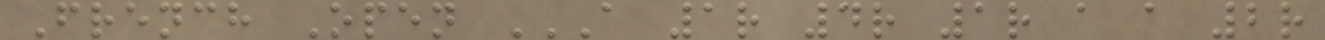French Open A 1R 4R 1R A A 2R
